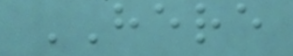HERE
